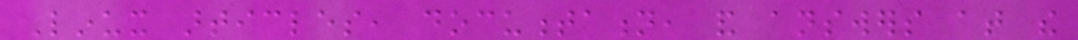Linux articles, documentation, and answers at the
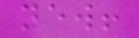new!
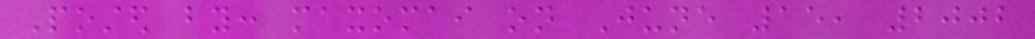Posted by: maxomai on June 15, 2002
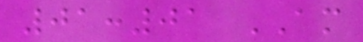01:01 AM
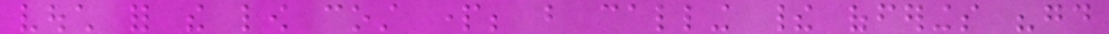vouch for the low cost part; but calling their offerings "good
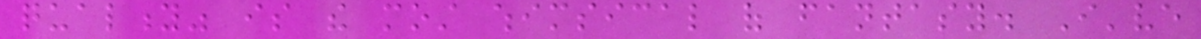quality" is the most whimsical of fantasy. I've
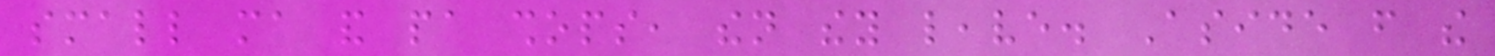small ma and pa shops, then they leave. Aside from the
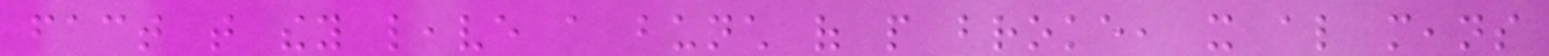fact that they leave a bunch of people broke, it also means
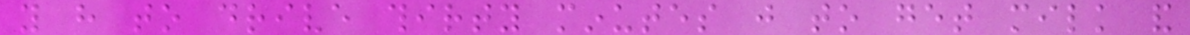you have to drive thirty minutes just to get milk and
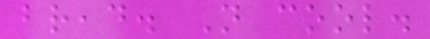bread. Not cool.
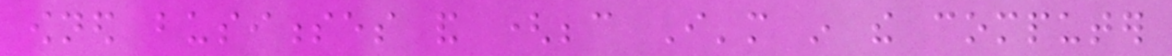owned businesses and (because I'm in the computer
